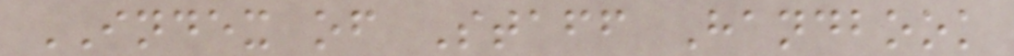INDEX of Staff Handbook
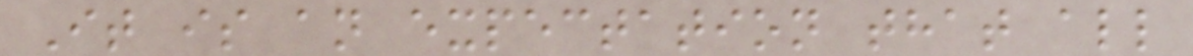It is an expectation that all
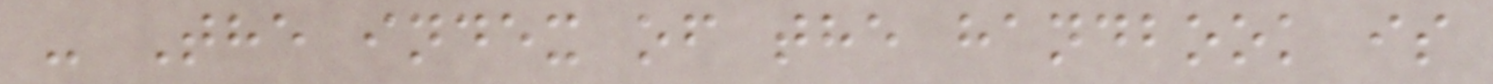- The index of the handbook is
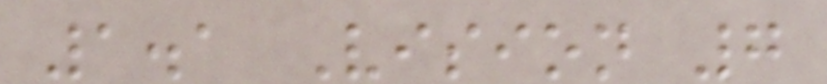1.1 Vision 7
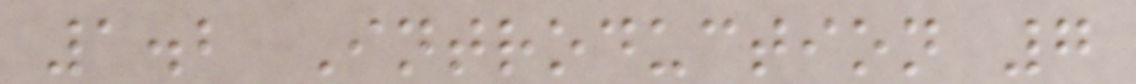1.2 Introduction 7
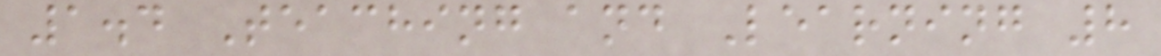1.4 Teaching and Learning 8
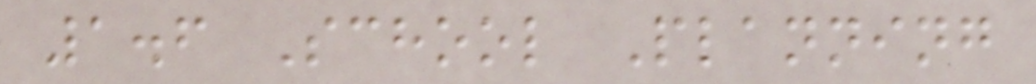1.6 School Planning
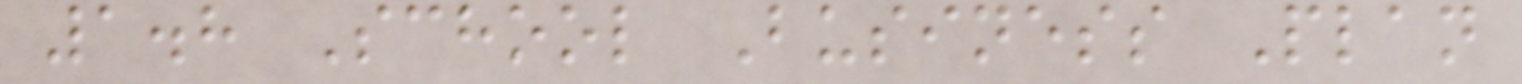1.8 School Business Plan
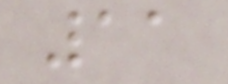11
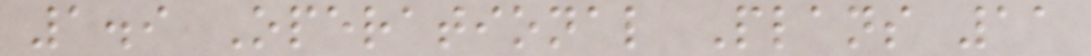1.9 Operational Plans 11
